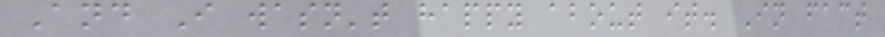And I wasn't happy about it. In fact
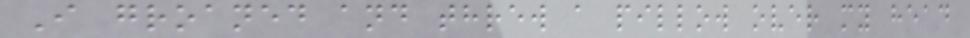I groaned and threw a pillow over my head
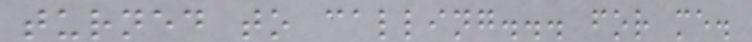turned to calling... for me.
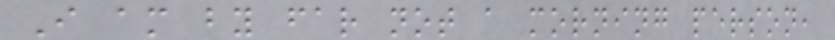I am by far not a morning person,
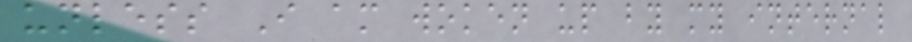unless I am woken up by my internal
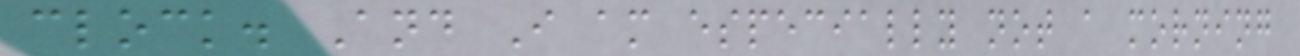clock. And I am especially not a morning
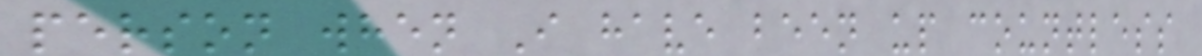person when I have been up countless
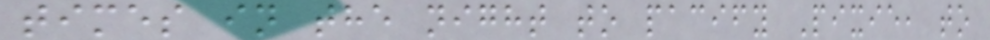times in the night to pacify Pixie, to
